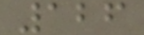126
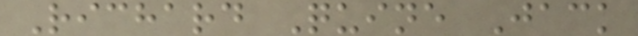Richard Quine Jack
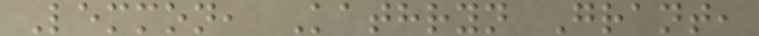Lemmon, Kathryn Grant,
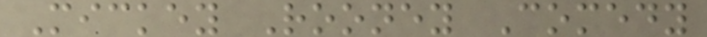Mickey Rooney Comedy
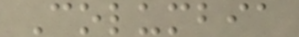Columbia
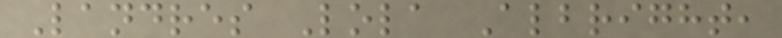Landres Lola Albright,
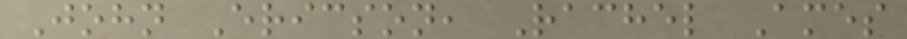John Ericson, Rachel Ames
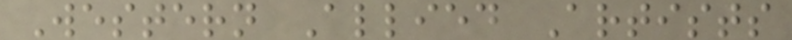Western Allied Artists
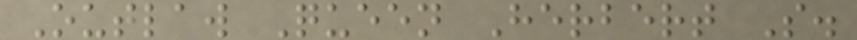Outlaw Queen Herbert S.
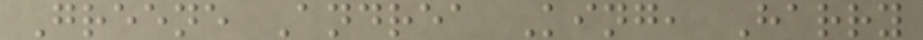Greene Andrea King, Harry
